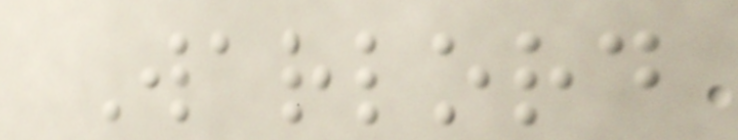Warlord
